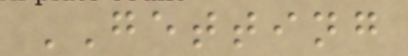GETTING
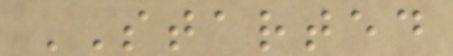STARTED
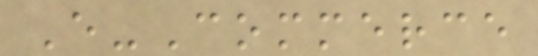E-Commerce
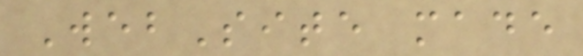WebSite made
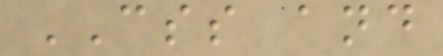CSS and
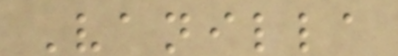Vanilla
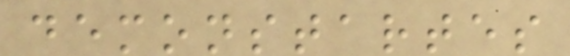demonstartes
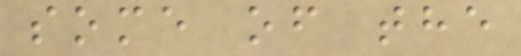some of the
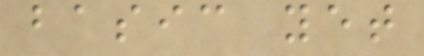basic yet
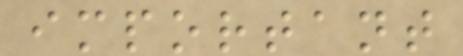important
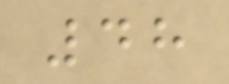48
